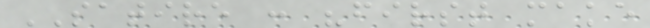SATIRE : "first make
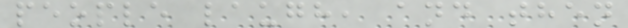people laugh, and then
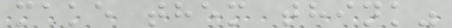make them think"
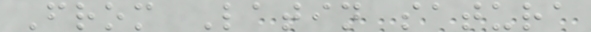From Latin satura
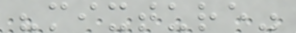"mixture"
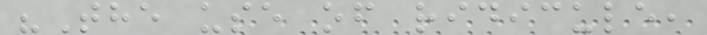"The use of ridicule,
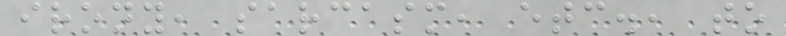irony, sarcasm, etc., to
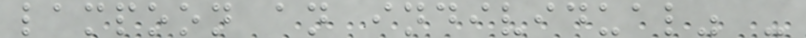lampoon an individual" -
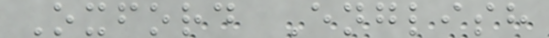Oxford English
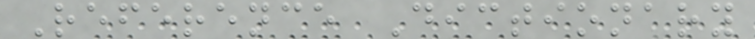Reference Dictionary
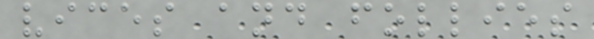vices and follies
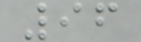96
